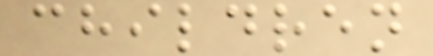children
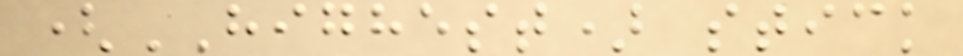(HIGHEST) stick
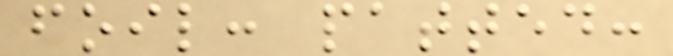foil: patted:
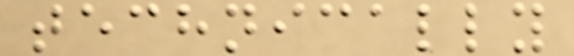technically
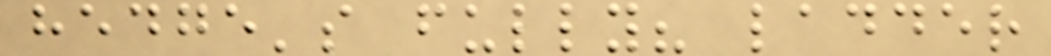hedge's fully? ladder
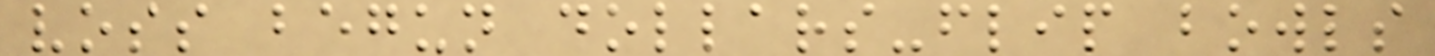voss begun dollars-flip bowls
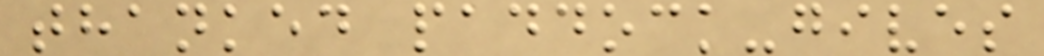thanked paddock-gives
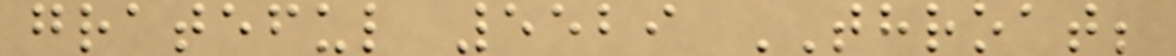grateful 5529 THROAT;
